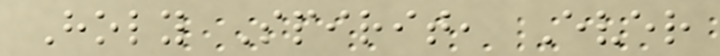Holy Spirit, Ever
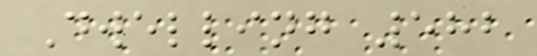Dwelling 582
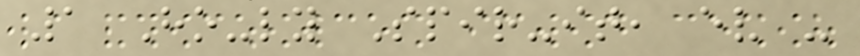1 Ho-ly Spir-it, ev -
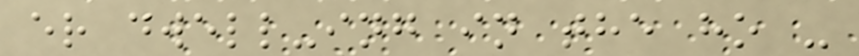er dwell-ing in the ho -
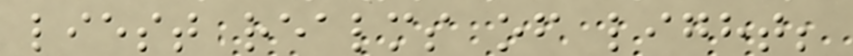liest realms of light;
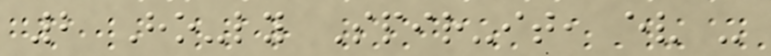2 Ho-ly Spir-it, ev -
